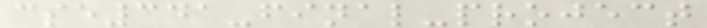cse341-final-project
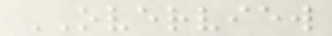OVERVIEW
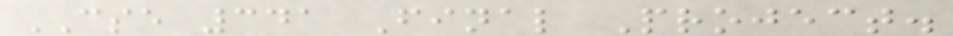CSE 341 Final Project.
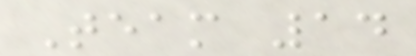Team 14
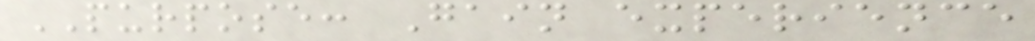PURPOSE: Gain experience
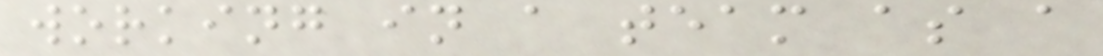working in a team as a
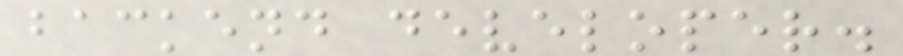backend developer.
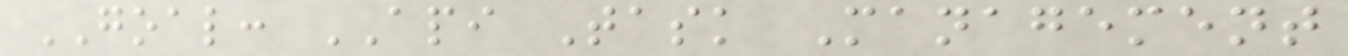GOAL: API Task Management
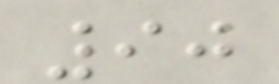90
